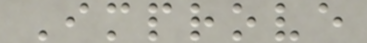Improve
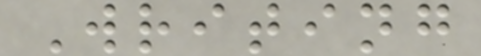Writing
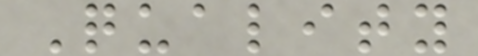Quality
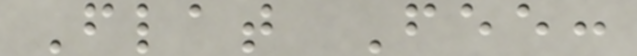Flat Fee:
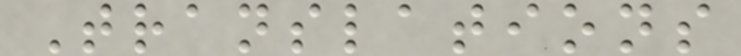Translations
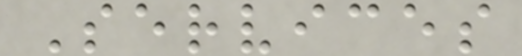Services
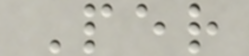Per
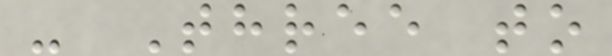- Three to
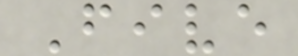Five
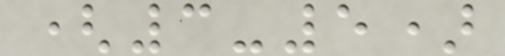(3-5)
